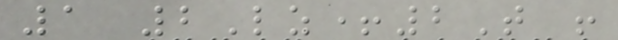1 2Lz+2T !
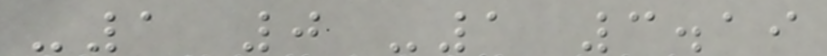-1 0 -1 3.19
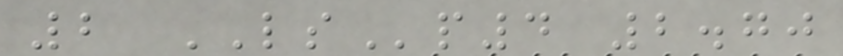2 LSp4 2.70
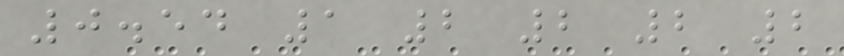0.54 1 2 2 2 2
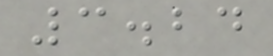3.24
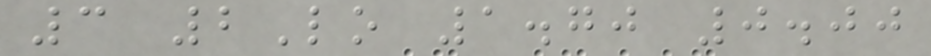3 2Lo 1.70 0.00
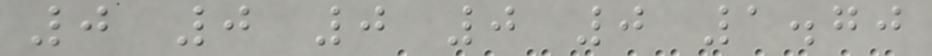0 0 0 0 0 1.70
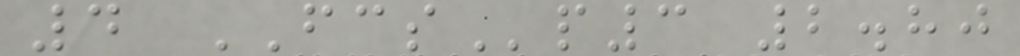4 FCSp3 2.80
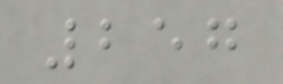257
